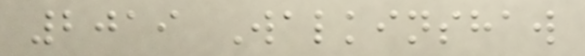2019 Walkinshaw
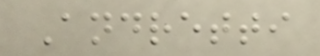Andretti
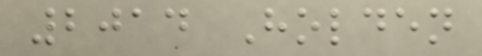2014 Holden
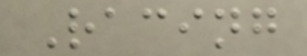Racing
